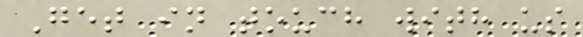Get in touch with us
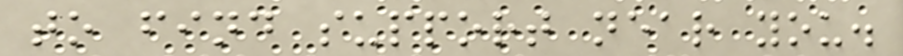to find support near you.
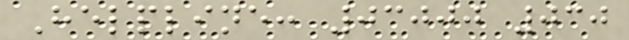Helpline: 03000 030
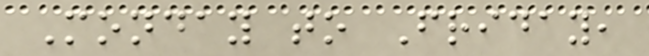Monday to Friday,
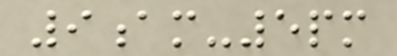9am-5pm
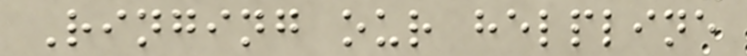Ringing our helpline
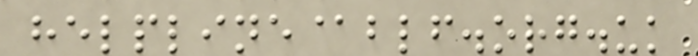helpline@blf.org.uk
